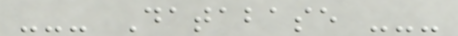--- Database ---
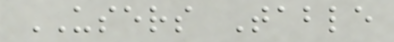USERS Table
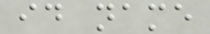id name
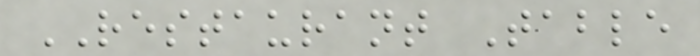RESTAURANT Table
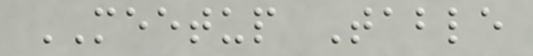MEETUP Table
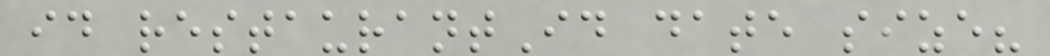id restaurantId date size?
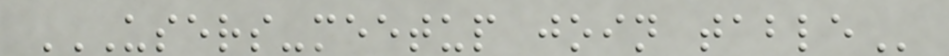USERS-MEETUP JOIN TABLE
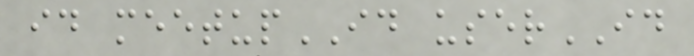id meetupID userID
